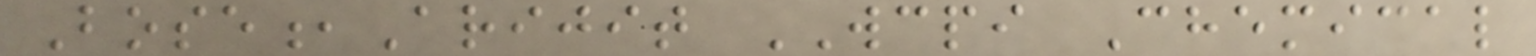Bose,Arijit WCPI Chemical
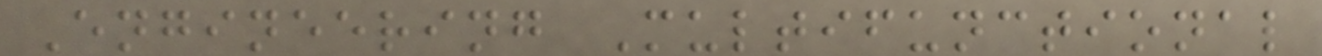Engineering Multifunctional
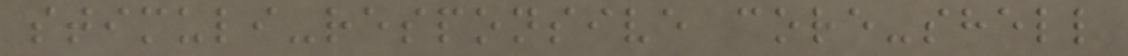stimuli-responsive core-shell
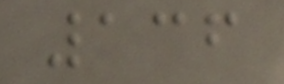136
